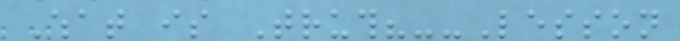What is Truth?--Lesson
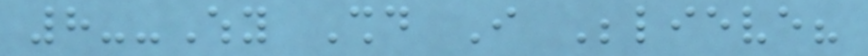8--Why Should I Believe?
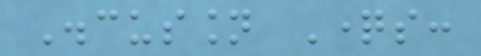Discussion Questions:
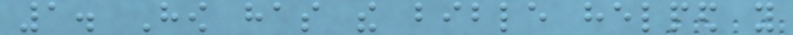1. How has the bible helped you
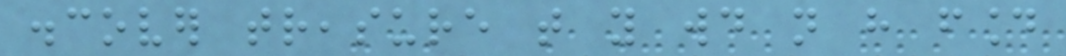discover treasure that you would not have found
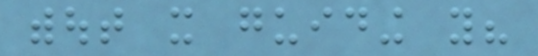without it guiding you?
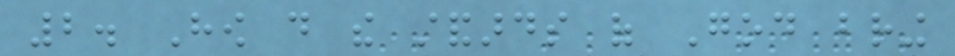2. How do the standards of God bring
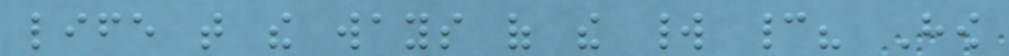life that the ways of the world cannot? How
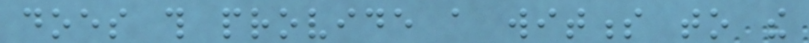does this provide a witness to the
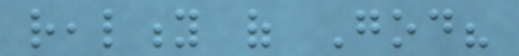reality of God?
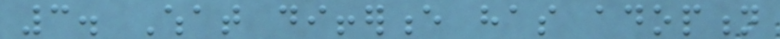3. What difference has adoption
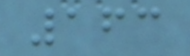163
